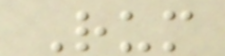Rum
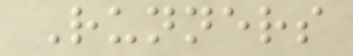Runners
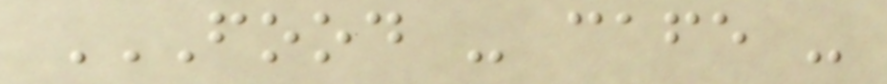FOOD - CAFE -
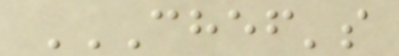CHEF'S
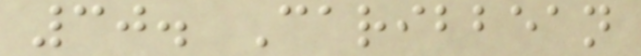30. Caribbean
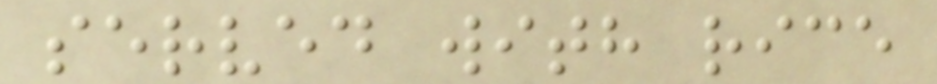served with rice
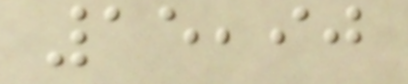15,90
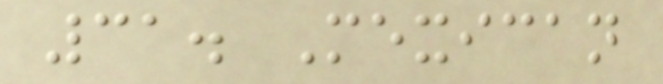31. Mexican
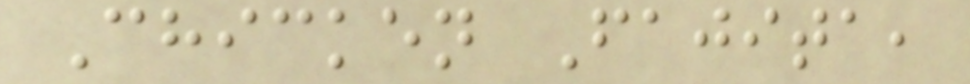Chicken Fajita,
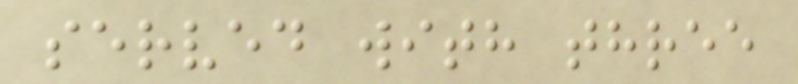served with three
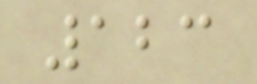123
